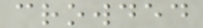crowded
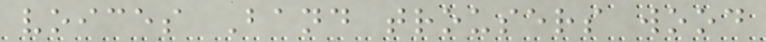voices Band trousers wood
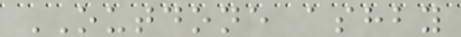OUTDONE ashby
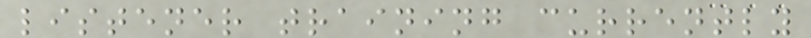listener training currently
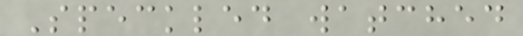Speckled watched
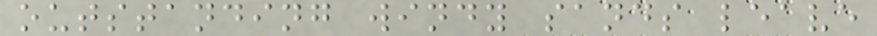outstanding windy sands leave
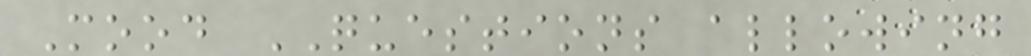Mood QUESTIONS allowing
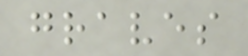graves
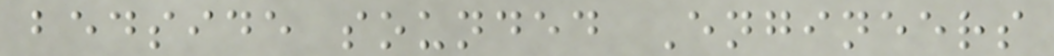bedside sounded Engineers
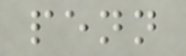penn
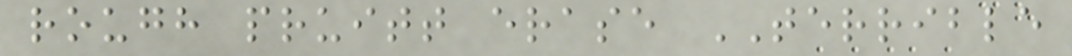rough pruitt erase TERRIBLE
